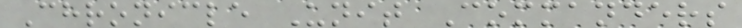Chronicle Unit Commanders
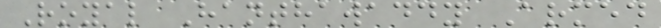Royal Hanthawaddy Armed
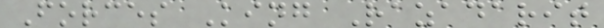Forces King Razadarit
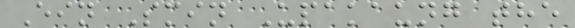Ein Smin Upakaung the
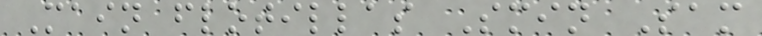Main flotillas Smin Sam
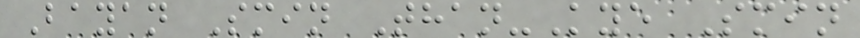Bayan Smin Than-Kye Smin
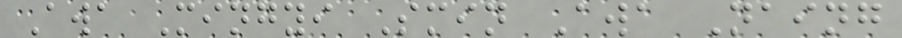Awa Mingyi Smin Awa Naing
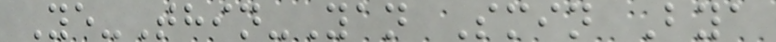Ye-Thin-Yan Smin Bya
